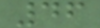46
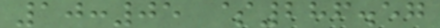10:05 $286.57
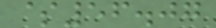$56.07
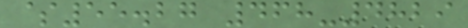$55.27 468-4829
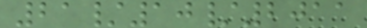21/10/2011
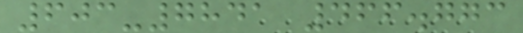603-7841 466.773
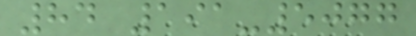84 191-5077
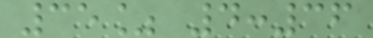35% 4:36
